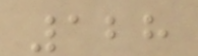128
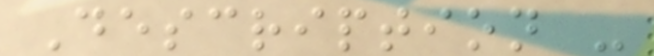Description -
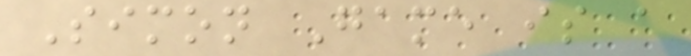Simon Game is a
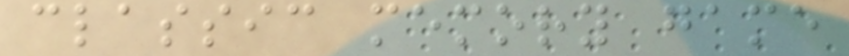classic memory game
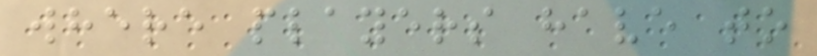where players have to
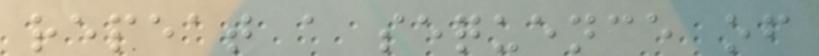repeat a sequence of
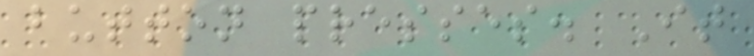button presses. It
